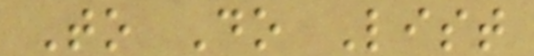To Do List
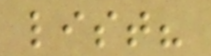list?
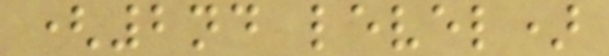(2nd level)
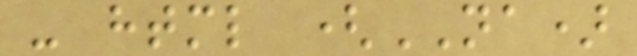- html (NA)
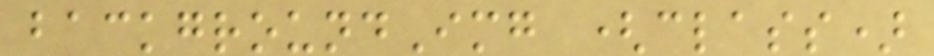backgroundImg (class)
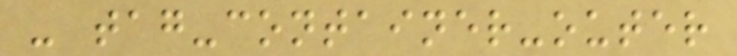- tag-container-outer
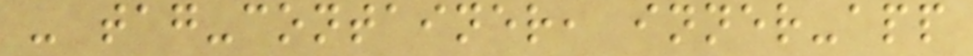- tag-container, inner-app
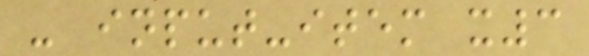- input-item x3
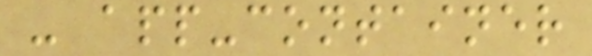- app-container
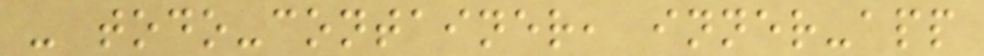- todo-container, inner-app
